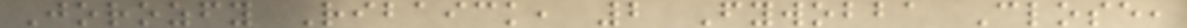Jorozfy Ribaick, 2 Fywobba Close,
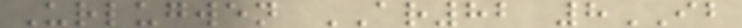Urlugwen AR82 8IB
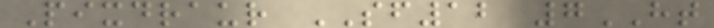Pixdraur SF12 7HT
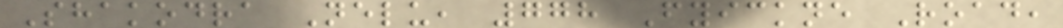Shakodra Nelu, 778 Fyickne Road,
